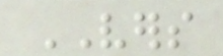VERS
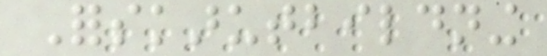Forskarutbildning
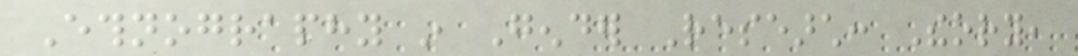Ethnography in Gender Research: Theory,
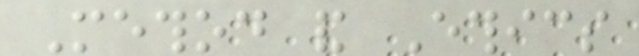Method and Ethics
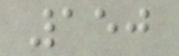150
